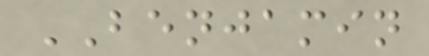BENJAMIN
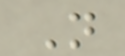N
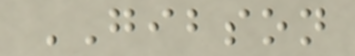GIBSON
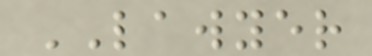LAWYER
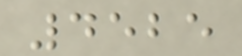4525
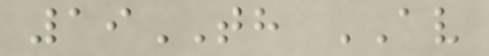19TH AV
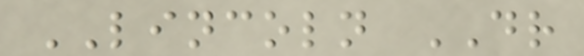LINCOLN DR
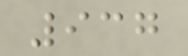937
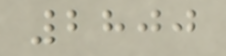2800
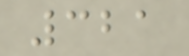321
